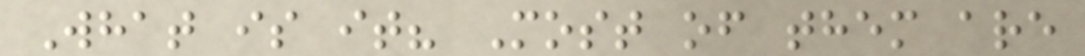What is it? Most of them are
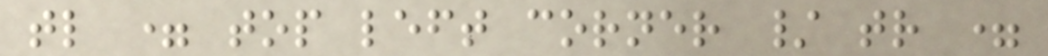tl = top left corner / tr =
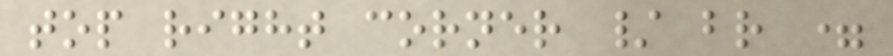top right corner / br =
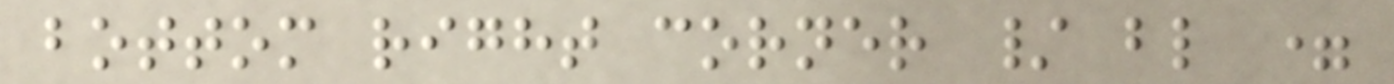bottom right corner / bl =
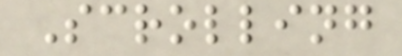Scrolling
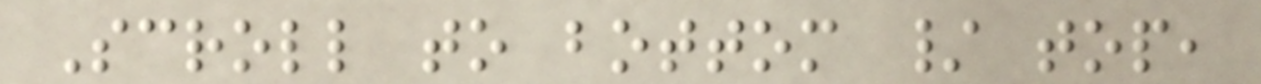Scroll to bottom / top,
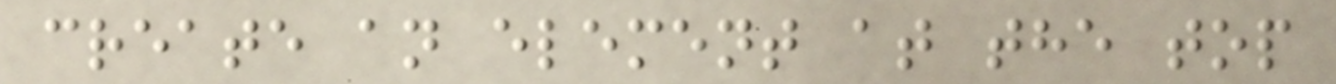create an element at the top
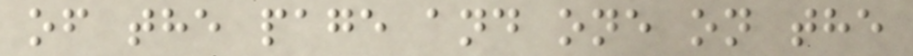of the page and one on the
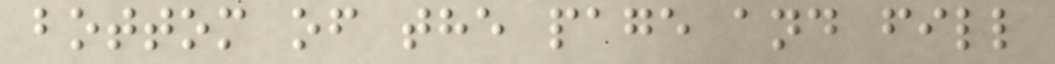bottom of the page and fill
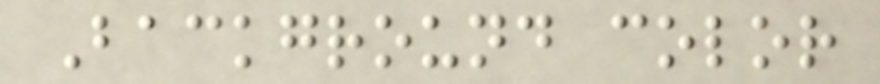Background color
